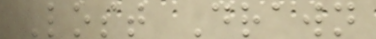Lost Drawn
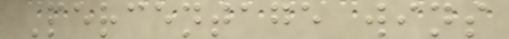Percentage wins
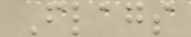Flags
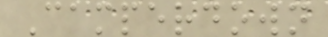Camperdown
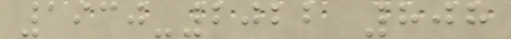1930-2022 808
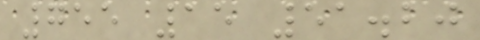755 15 51.20
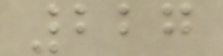227
